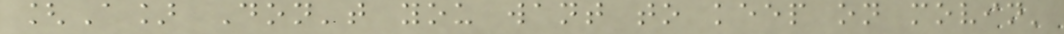[A] Don't you want to keep on movin'
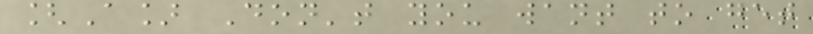[A] Don't you want to get
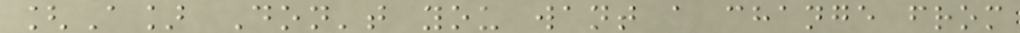[A] Don't you want a change from
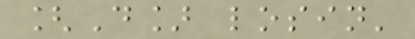[D] losin'
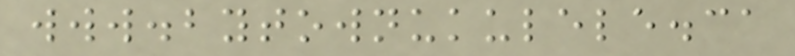www.bytownukulele.ca
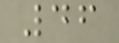46
